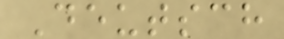Deutsch
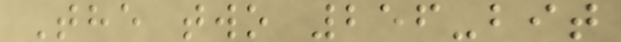The two 256-bit
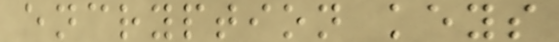encryption keys
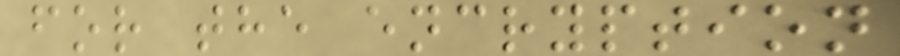for the encryption
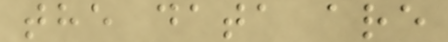the data are
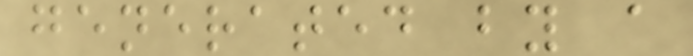generated by a
